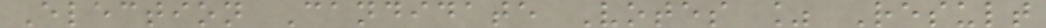Election Candidate Votes % Result
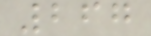267
